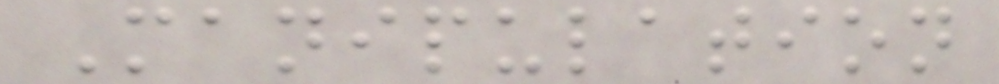Manipulation
